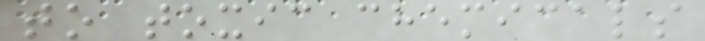to toxic chemicals
